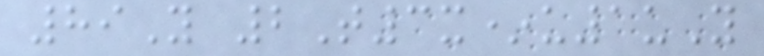89Y 2T3x*u1uY
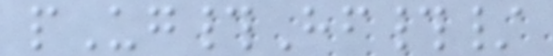pUg#Hf#/
